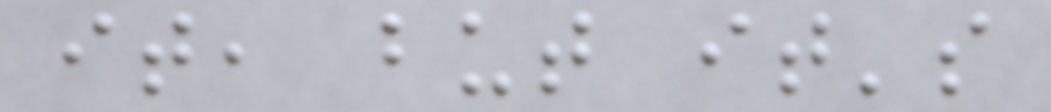it, but it's
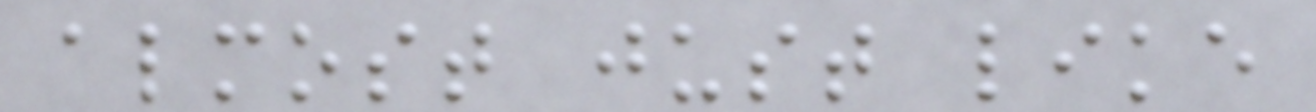almost just like
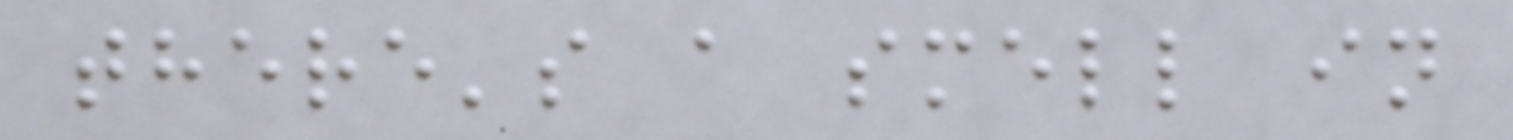there's a smell in
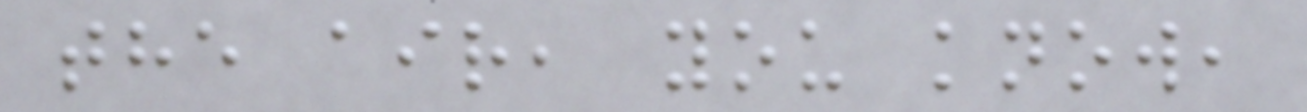the air, you know,
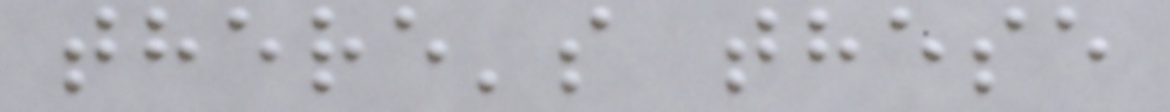there's these
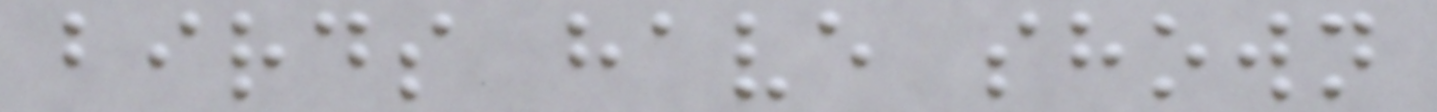birds have shown
